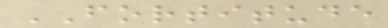FORTITUDE
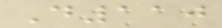D110
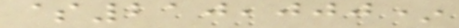$210,000*
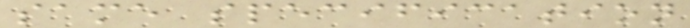same specification
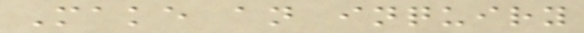Make an inquiry
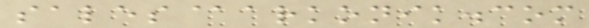sales@arkonik.com
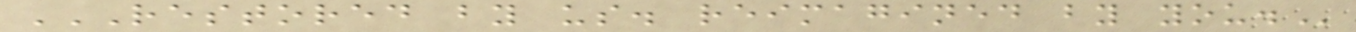RESTORED BY US. REIMAGINED BY YOU.
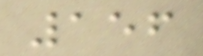156
